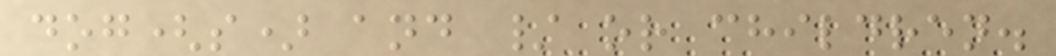dog(s) and / or children.
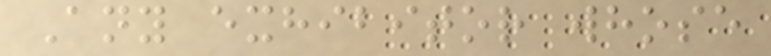Any exhibitor whose
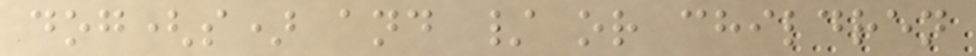dog(s) and / or children
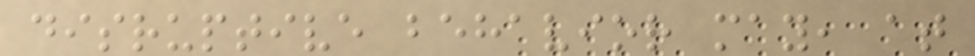disruptive behavior may, at
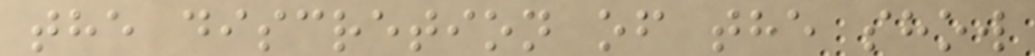the discretion of the show
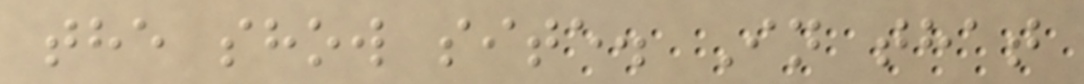the show site. In that
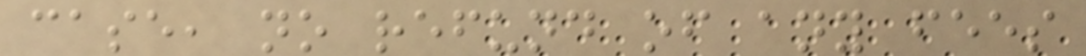case, no refund of any fees
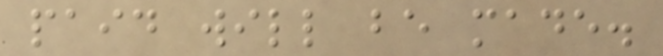paid will be made.
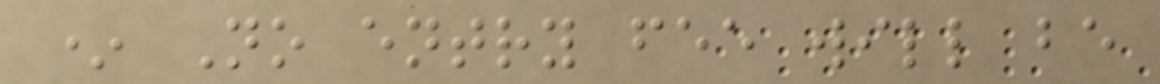* No entry fee will be
